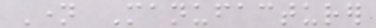Name Manufacturer
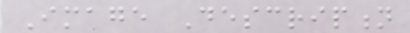Image Description
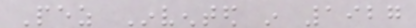Pez Invented in 1927
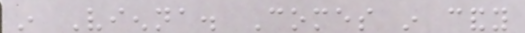in Vienna. Comes in candy
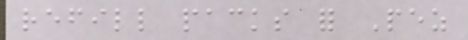refill packs for Pez
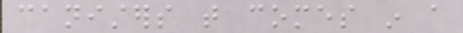canisters that comes in a
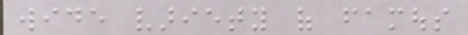wide variety of famous
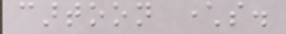cartoon characters.
